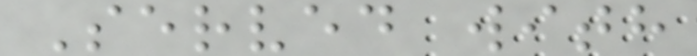Served with
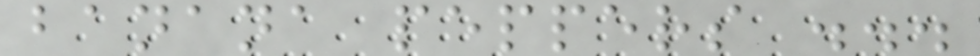banana peppers ...
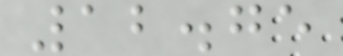12.75
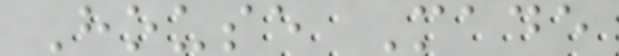House Made
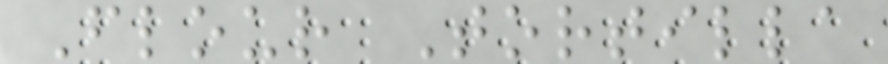Flour Tortilla
